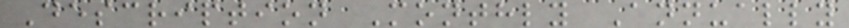Description Monthly Annually
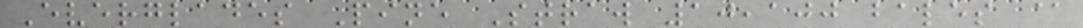Everglades Pine Straw 10,100 bales @
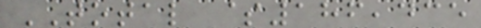TOTAL $186,435
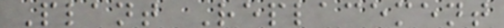Plant Replacement
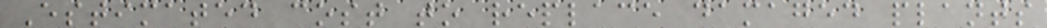Estimated cost to replace damaged plants
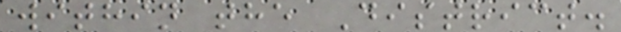within the District.
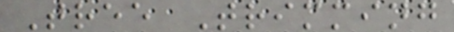Tree Trimming
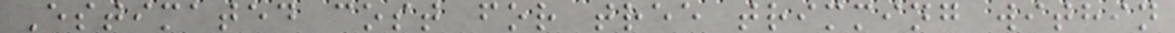Estimated cost for tree trimming within
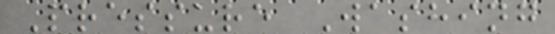Pressure Washing
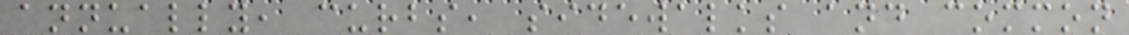annually, curbs, sidewalks and common
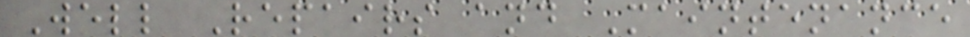Well Repairs and Maintenance
